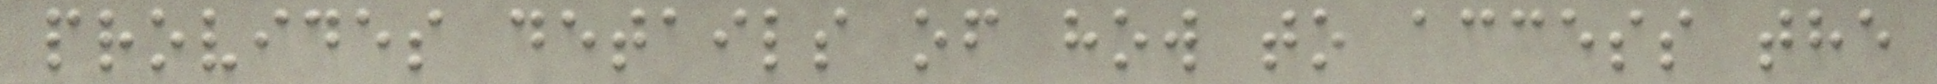provides details of how to access the
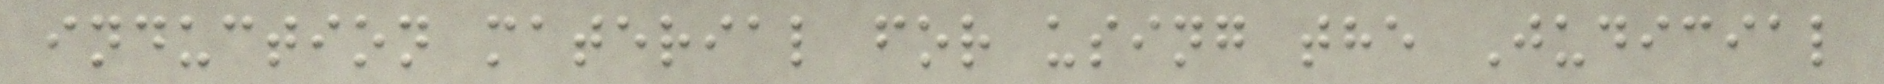induction material for using the Judicial
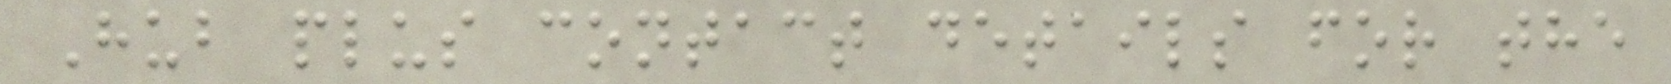Hub plus contact details for the
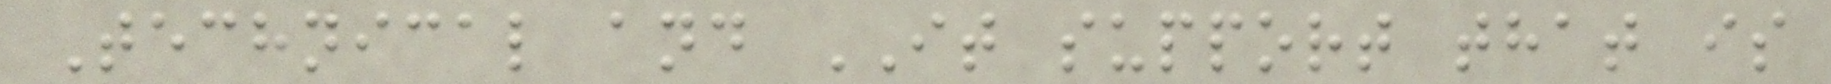Technical and IT support that is
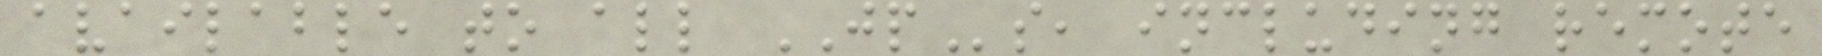available to all JPs, including remote
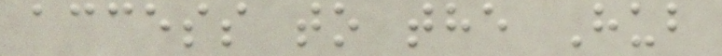access to the Hub
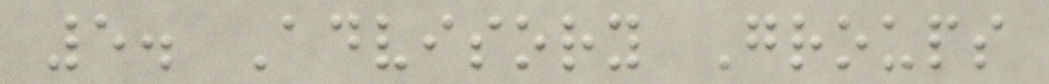5. Advisory Groups
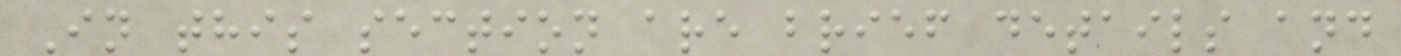In this section are brief details and
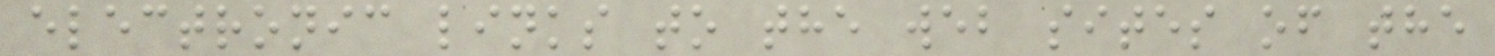electronic links to the web sites of the
